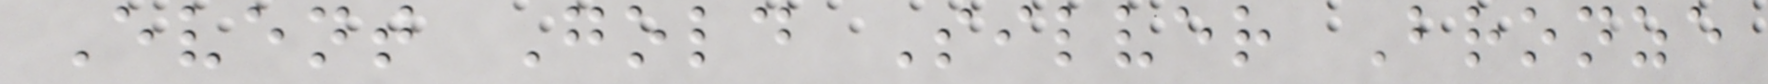Event Gold Silver Bronze
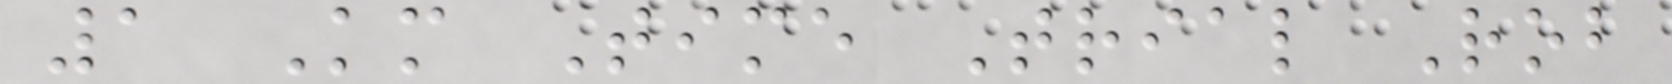1 Km Time Trial Rob
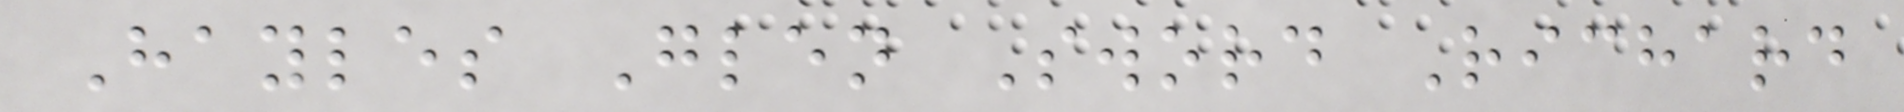Hayles Glen Sword Richard
